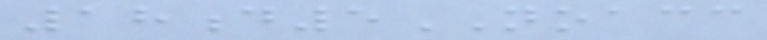18d5NOACC
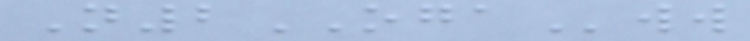N2OGAww
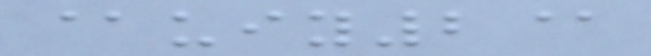@uiy2@
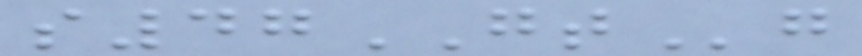s47GTg
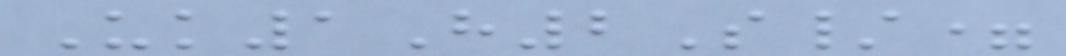Uk1H2S/=
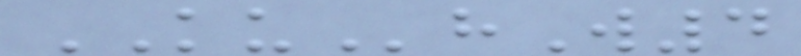KUhW4
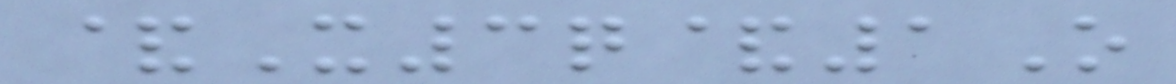&X3q&1O
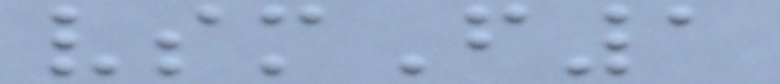vsmF1
